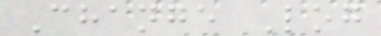Change Log
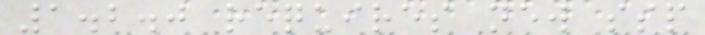1.2.0 requires new ssp
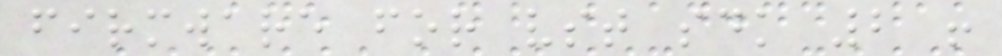firmware for vst sdk 2 !
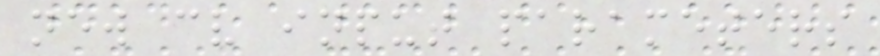new cv input parameters
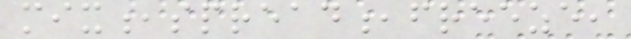mix,spread,freeze,
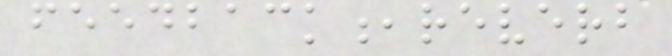feedback,reverb
